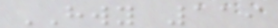HWY 119
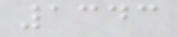1343
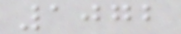1072
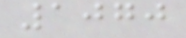1070
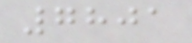7801
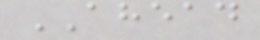AHEAD
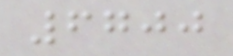6700
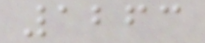1263
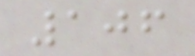106
